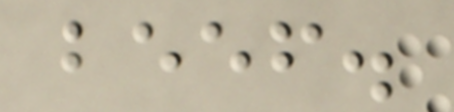beef.
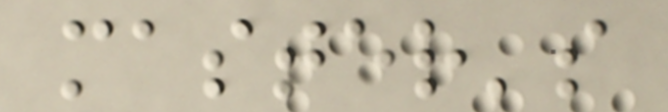master's
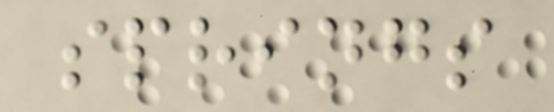springs
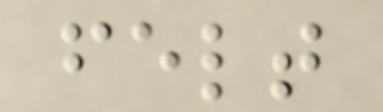felt
